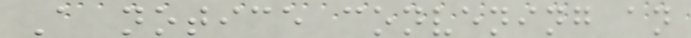A notice convening an
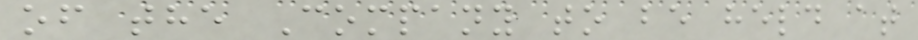of the Company to be held at
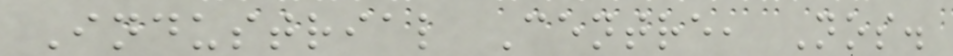Industrial Centre, Nos.
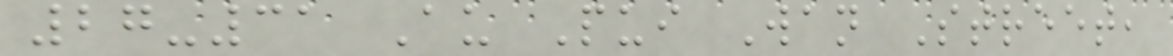27-31 Au Pui Wan Street,
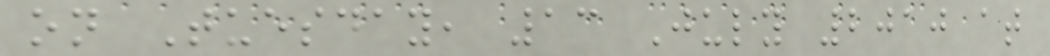on Tuesday, 13 July 2010 at
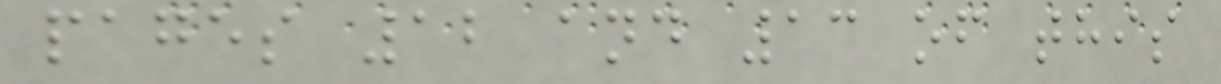pages 12 and 13 of this
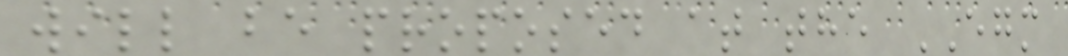will be proposed at the EGM
